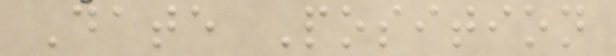Date Position
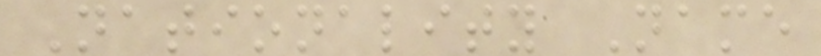Nationality Name
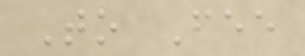To Fee
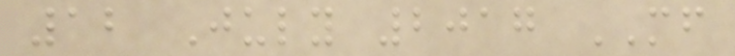12 July 2017 MF
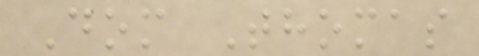Dom Thomas
